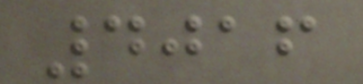4016
